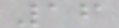16
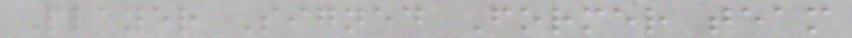Player Signed Former team
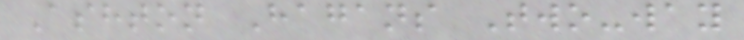Ashton Hagans Two-way
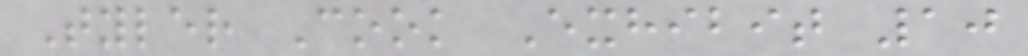Tyler Cook Exhibit 10
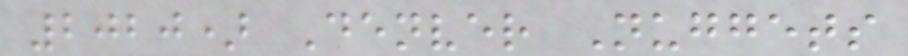2020) Denver Nuggets
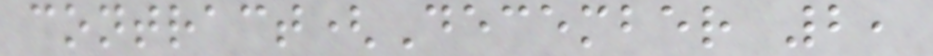contract(December 2,
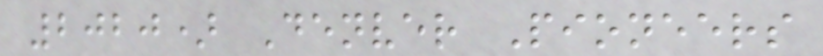2020) Denver Pioneers
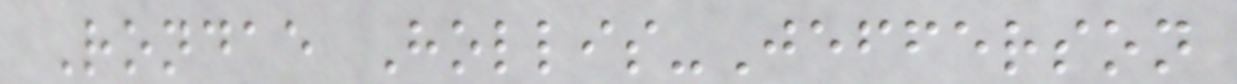Rondae Hollis-Jefferson
